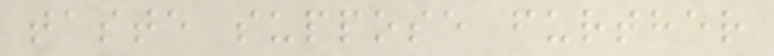taste suppose further
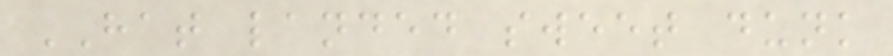HAT landed sweet dunk
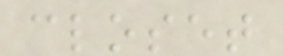closet
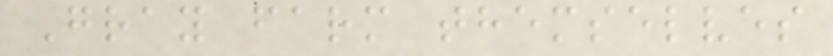Gray farm themselves
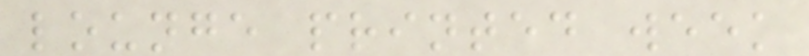lounge printed week
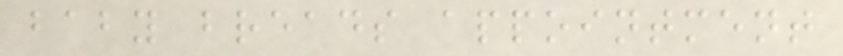baby breads appointment
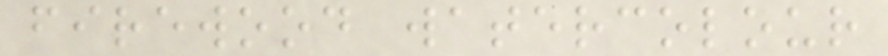firewood watercolour
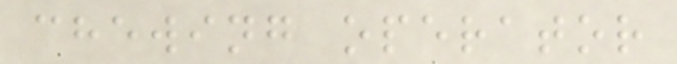chewing operator
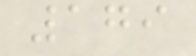179
